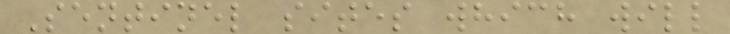Sentinel sites which will
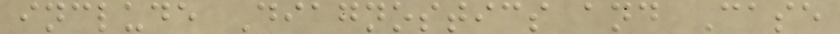include Diagnostics and Case
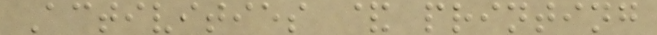Activities & printing
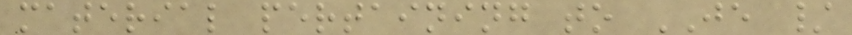material pertaining to JE /
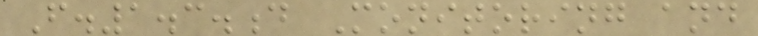F.1.3.d Monitoring and
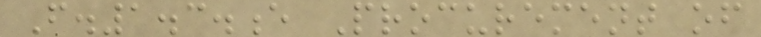F.1.3.e Procurement of
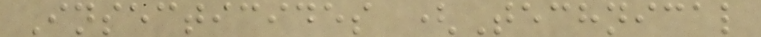Insecticides (Technical
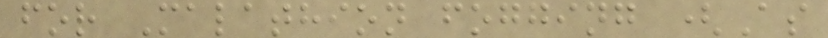for Malathion fogging (As
